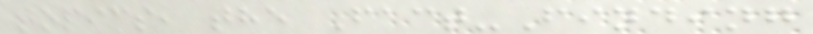topics, the Fact-Finding
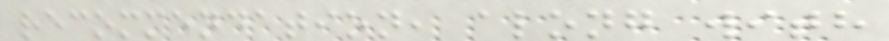recommendation, along with
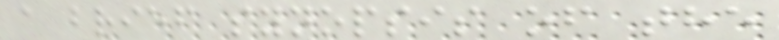a brief synopsis of the
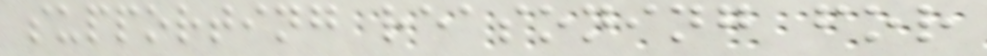supporting reasoning for
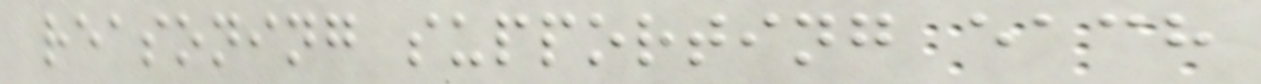reasoning supporting each
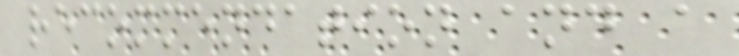recommendation and a
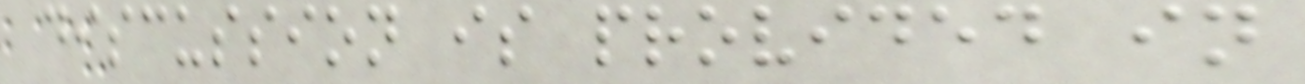discussion is provided in
